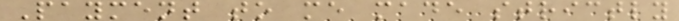Payment to me made strictly
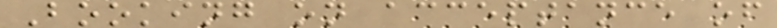Booking on acceptance of
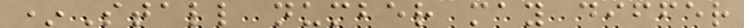*Stall number may differ
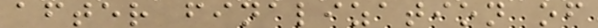after finalization of
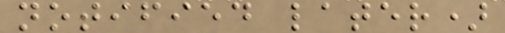notified later)
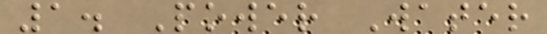1. Power Water
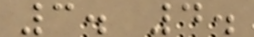3. 4.
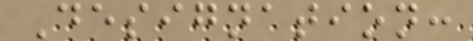Designation:
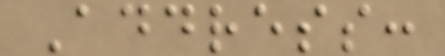Address:
